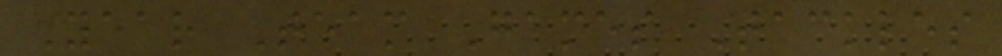Year Team Games Tackles
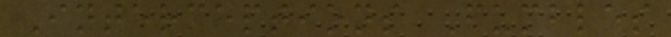Interceptions Fumbles
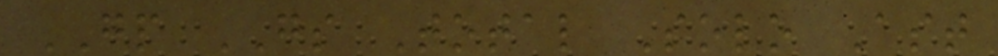GP GS Total Solo Ast
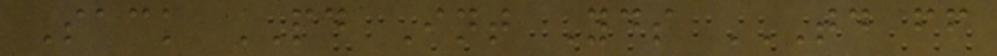Sack PD Int Yds TD FF
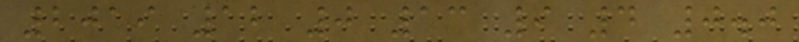2019 12 0 13 9 4 0.0
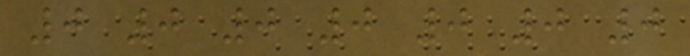0 0 0 0 0 0 0
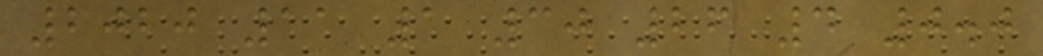2020 11 1 30 26 4 0.0
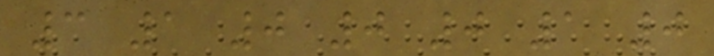3 1 0 0 0 1 0
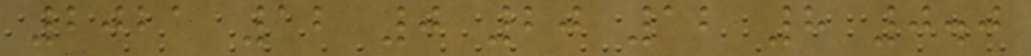2021 12 0 20 12 8 0.0
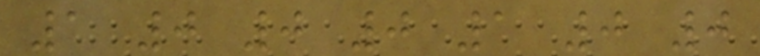1 0 0 0 1 0 0
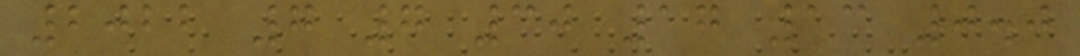2022 7 7 30 17 13 0.0
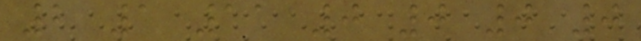2 1 11 0 0 0 0
